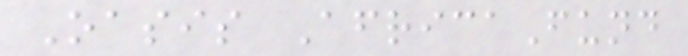Oasis AfricaFund
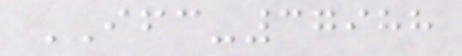IFC-37988
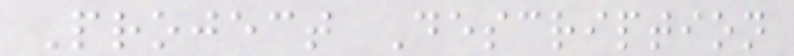Project Description
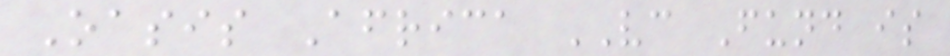Oasis Africa VC Fund is
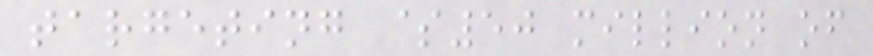targeting $50 million of
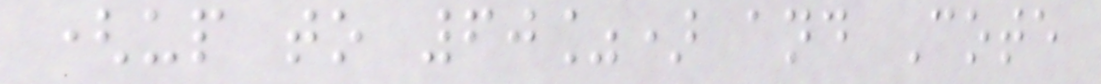(up to 60%) and Cote
